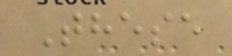These
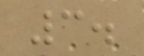3.
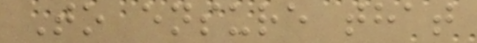To ensure that
